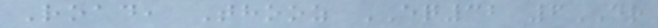Road, Thooz EQ32 6DR
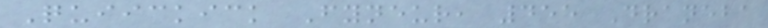Quiickick Fyneur, 455 Draneba
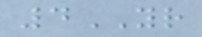4YR
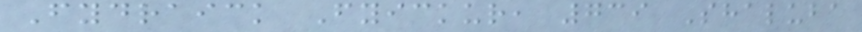Fydraick Fyickur, 739 Shaluba
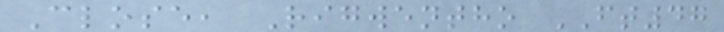Close, Rigwentho FT47
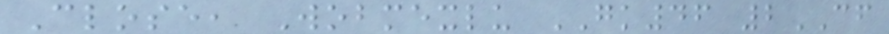Close, Wobmexlu GK46 2CF
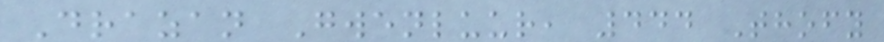Drazan Gwenluur, 444 Thofy
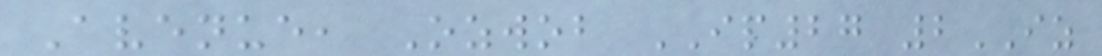Avenue, Ozwob IP27 2IZ
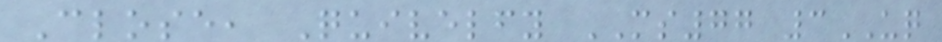Close, Quivelfy MS77 3UQ
